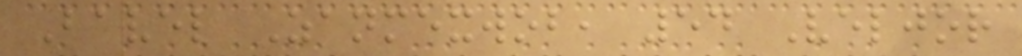Bavel Zanmexwob, 54 Veljor
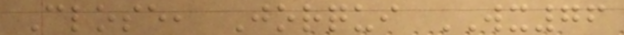Close, Jorqui WX76
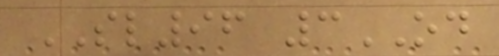SL96 3OD
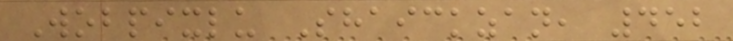Wobpixlu Shaickzan, 452
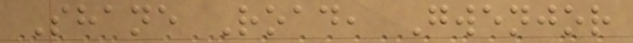Shane Road, Gwenjor
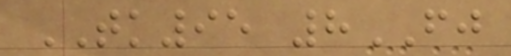TK95 8FJ
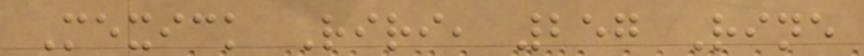Mexick Riri, 257 Rine
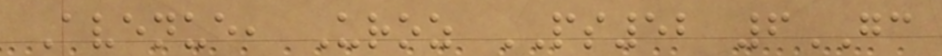Avenue, Uroz PS52 6GC
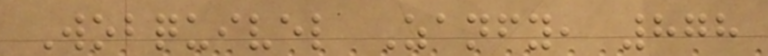Wobquivel Zanfy, 878
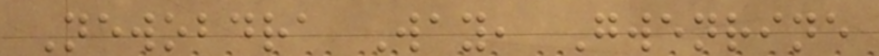Newobdra Way, Gwenrine
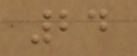24
